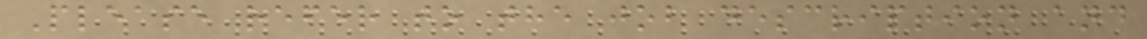Please refer to the job description and
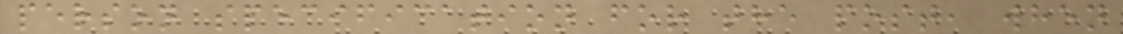person specification for the post, when
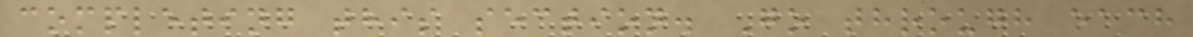completing this section. Go through each
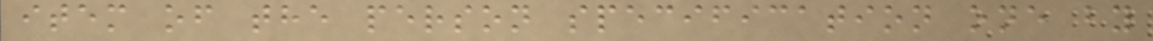item of the person specification one by
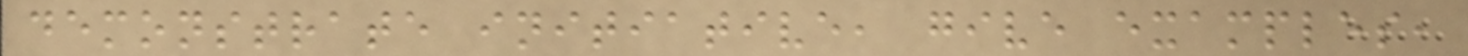demonstrate initiative, give examples,
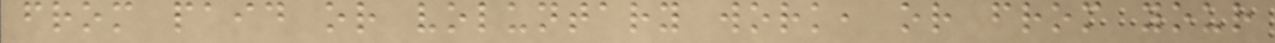from paid or voluntary work, or from your
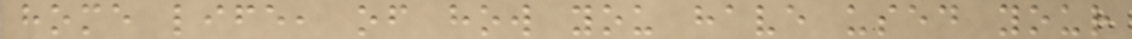home life, of how you have used your
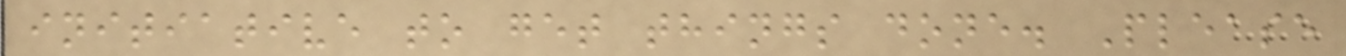initiative to get things done. Please
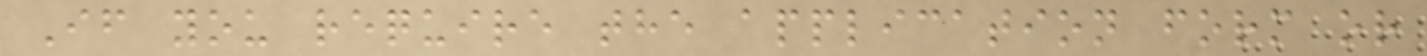If you require the application form or
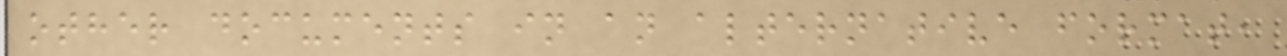other documents in an alternative format,
